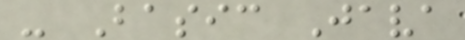- Basic Java
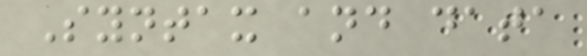Syntax and data
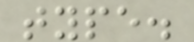type.
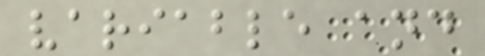variable and
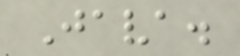Java.
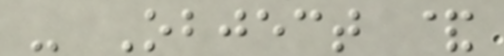- Object &
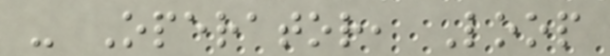- Operator, Loop
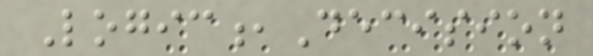Logic,Decision
